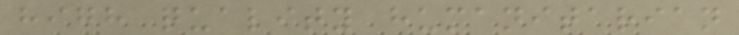high quality humanitarian
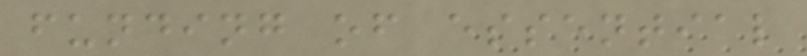funding of essential
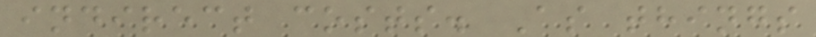indirect costs. As things
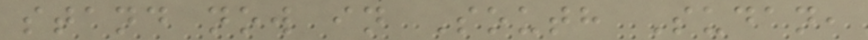stand now in South Sudan,
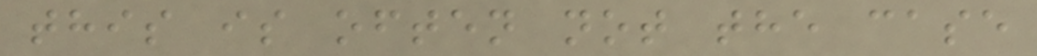this is often not the case
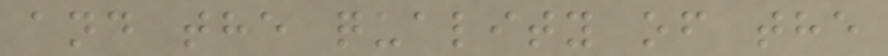and the quality of the
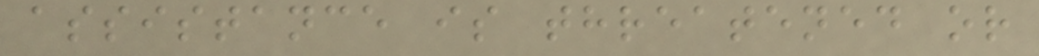assistance is threatened or
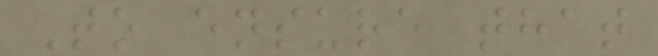To ensure that
